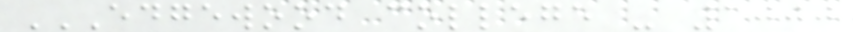EDGEWOOD COLLEGE - 1000
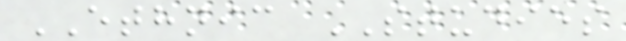ETHNIC STUDIES
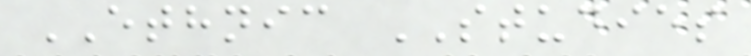ETHNIC STUDIES
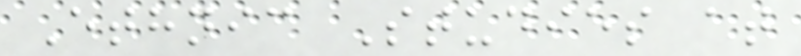Ethnic Studies at
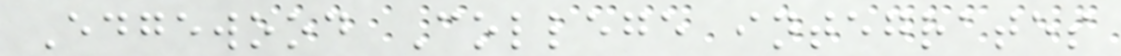Edgewood College integrates
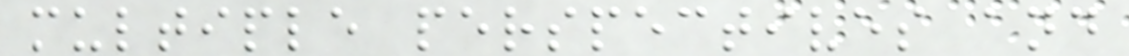multiple perspectives and
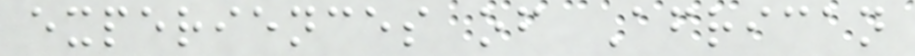experiences of African
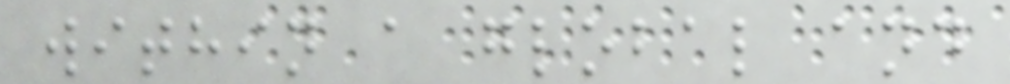within a global and
